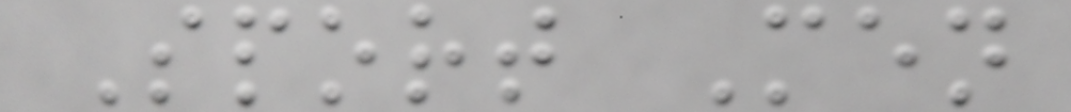Sport Men
